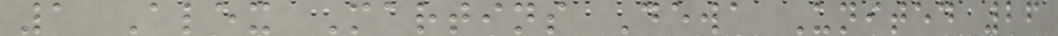1 Alex Martins Dewa United 26
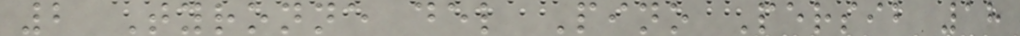2 Tyronne del Pino Persib 18
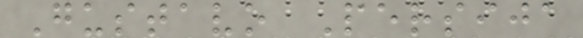Gustavo Persija
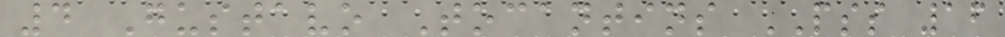4 Gustavo Tocantins PSS 16
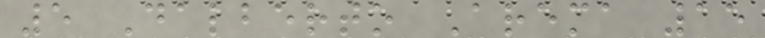5 Dalberto Arema 15
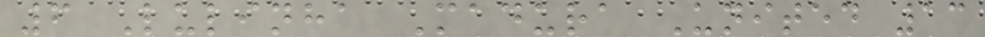6 Lulinha Madura United 13
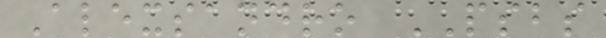Alexsandro PSBS
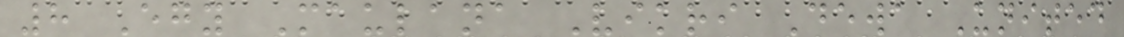8 Egy Maulana Vikri Dewa United
